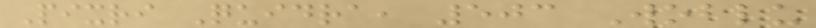Pixri Quidra, 503 Woblu
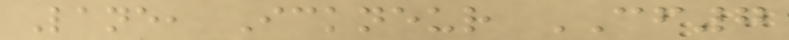Lane, Ickneur CF7
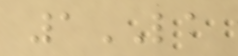1LA
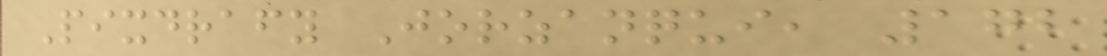Pixdrafy Jorzanqui, 172
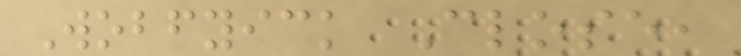Wobfyick Close,
